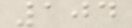104
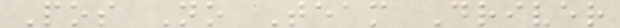Pos No Team Driver
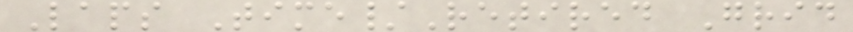Laps Time/Retired Grid
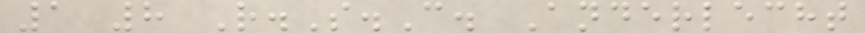1 8 R.S.C. Anderlecht
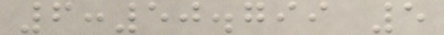6:50.799 5
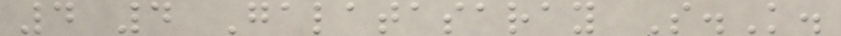4 4 Galatasaray S.K.
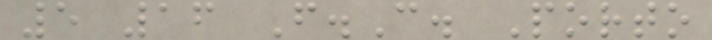5 16 F.C. Porto
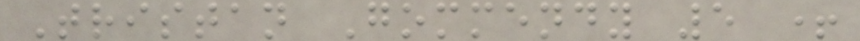Tristan Gommendy 5 +
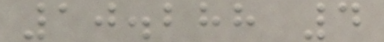10.288 4
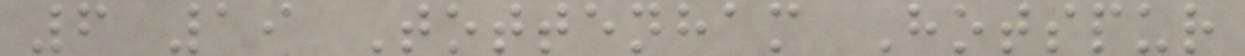6 19 Tottenham Hotspur
